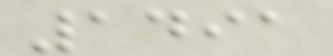1491
